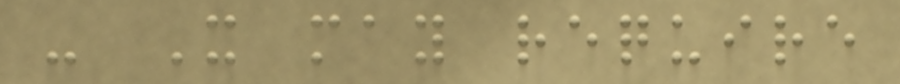- It may require
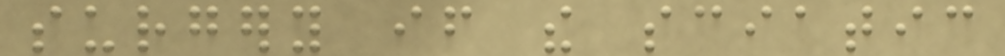surgery if the sciatic
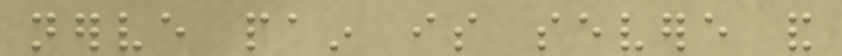nerve pain is severe and
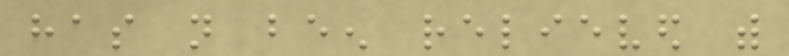has not been relieved with
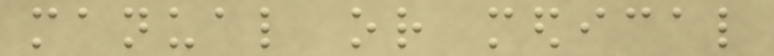manual or medical
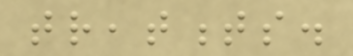treatments.
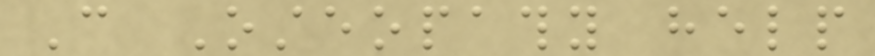Can Osteopathy help
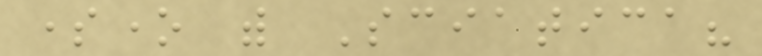someone with Sciatica?
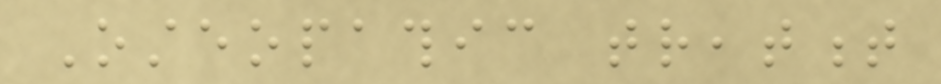Osteopathic treatment
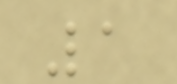1
